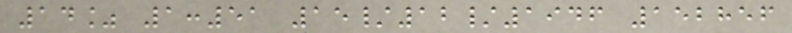14% 1:51 15/12/1946 152856
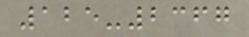125-2367
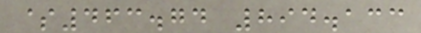$463.74 894.133
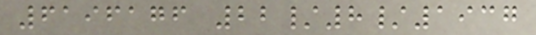6196176 22/8/1937
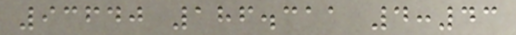93640 186.311 4:43
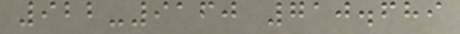922-9160 710.689
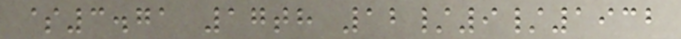$3.71 17th 12/9/1932
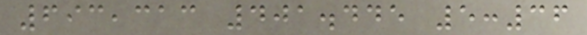693,313 401.445 5:36
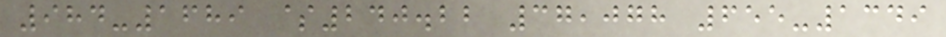984-1689 $240.22 37,078 655-1349
